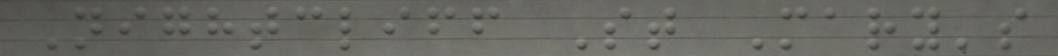Nightcliff St Mary's
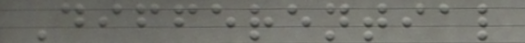Differential
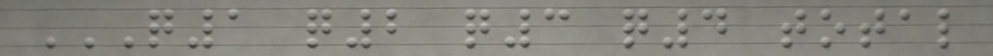Q1 Q2 Q3 Q4 TOTAL
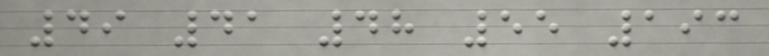49 41 48 55 193
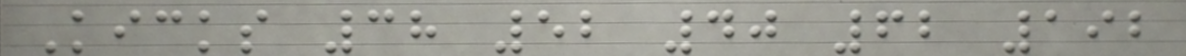Kicks 38 52 40 62 192
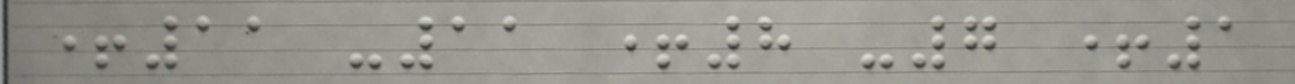+11 -11 +8 -7 +1
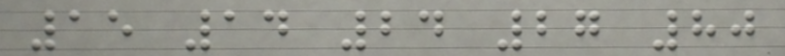15 14 24 27 80
